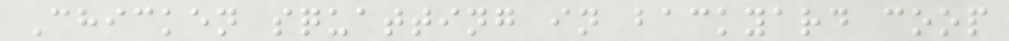Chicken squatting in backyard coop
